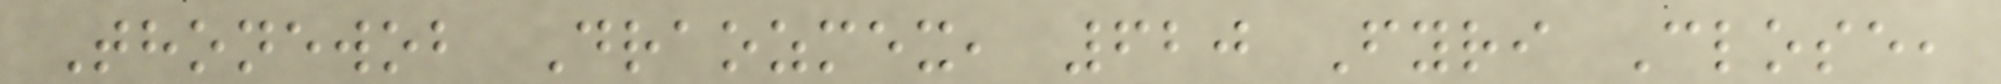Thonewob Draozmex, 620 Fyri Close,
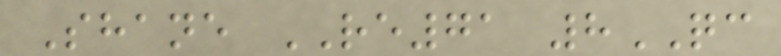Shane RE71 8QC
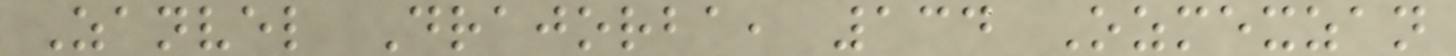Zanvel Drajorba, 134 Ozmexzan
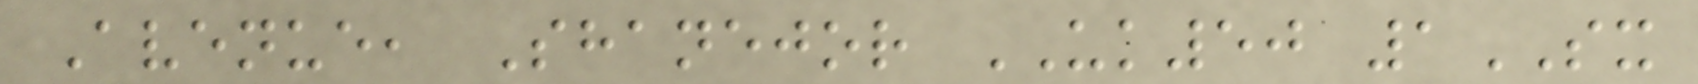Avenue, Shanejor UK50 1SX
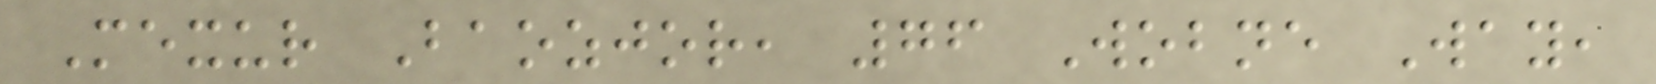Mexur Baozjor, 76 Wobne Way,
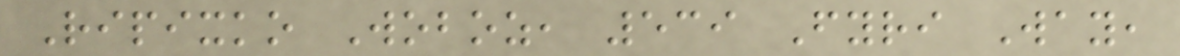Ripixko Woboz, 539 Fyri Way,
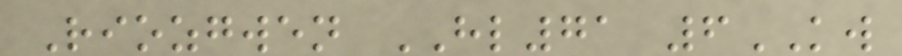Riozgwen HL71 6KW
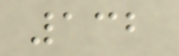132
